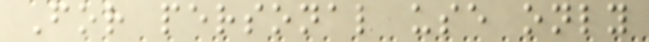For personal use only
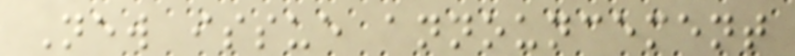New issue announcement
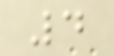4
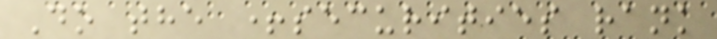Do the +securities rank
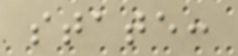state:
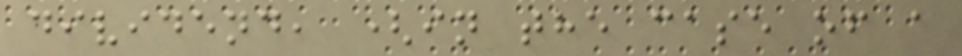dividend, (in the case of a
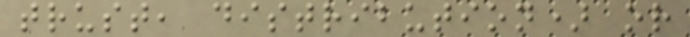trust, distribution) or
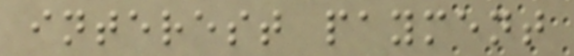interest payment
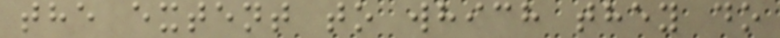the extent to which they do
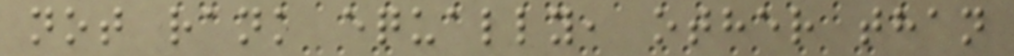not rank equally, other than
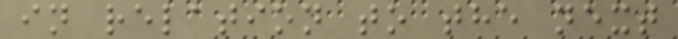in relation to the next
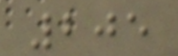205
